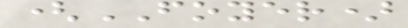(FOYER)
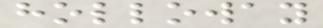holloway
